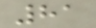81
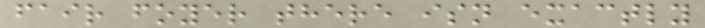fair foyer there isn exactly
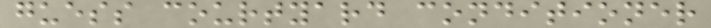guess courtyard conditioner
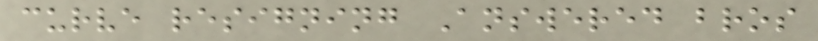curve resigning Answered bros
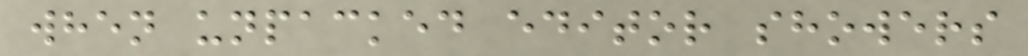when unpacked editor showers
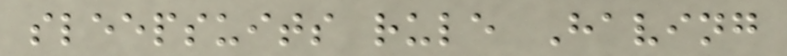sleepsuits rule Having
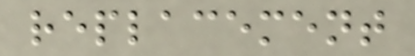replacement
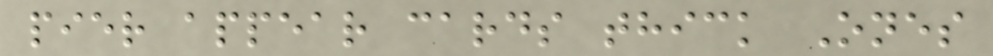pier appear cards thick Ones
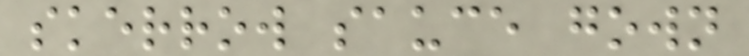skerrow sauce gown
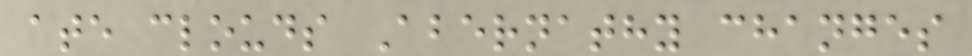ate clouds Abernathy changes
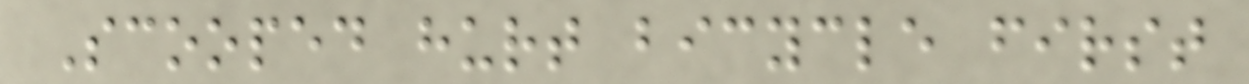Scooped hurt bicycle first
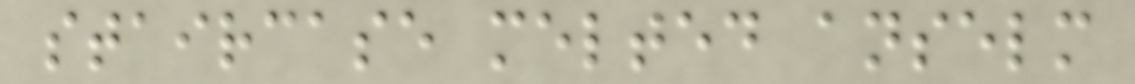staircase melted anselm
